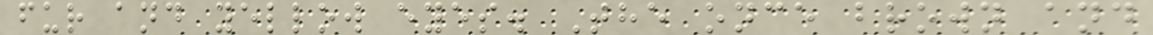fur and yellow eyes. The once brown and
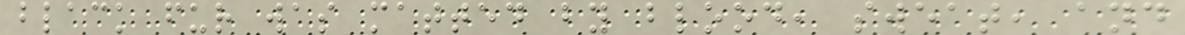black fur was matted by blood, sweat, and
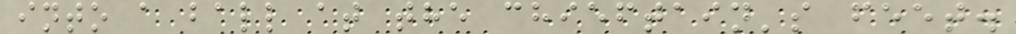into a ball at the chieftain's feet.
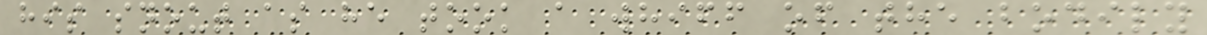his snout as he took a whiff of the bodily
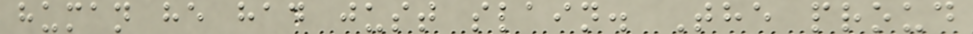human he had just slain. The proud
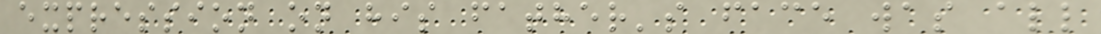expression on his father's face was all
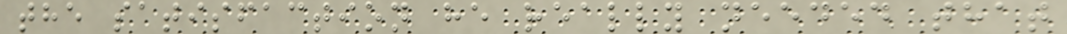the satisfaction he really needed that
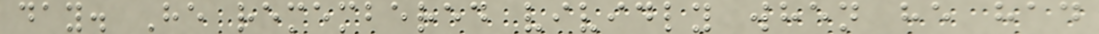day. He remembered vividly when he had
